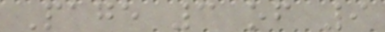Page 3 of 9
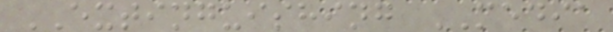EXTINGUISHING MEDIA
